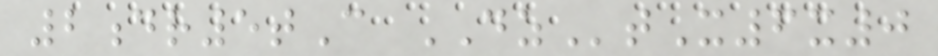2dr5tC DZtX6x0
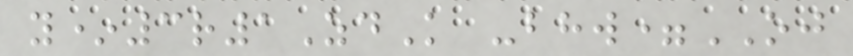y*3r1ZdK -bhw=OJ
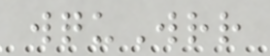wquWrr
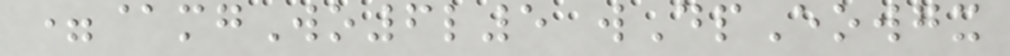=@mgWo6l5 wDpEowgx
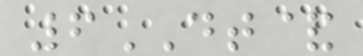6DT&
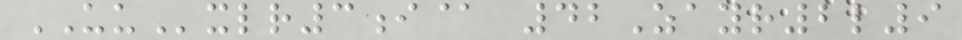UUxlr3i@ 42Zayr2l9
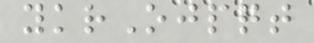ykrOjpqt
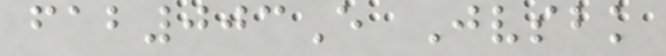fab003E Jvsbk
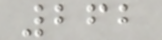262
